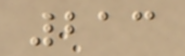213
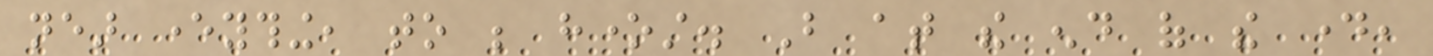near everything, to be honest. But at the end of the day,
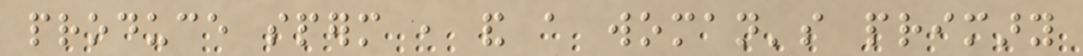produce sperm , and a woman's primary
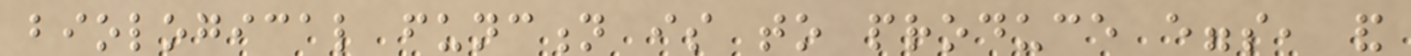biological function is to produce eggs, and
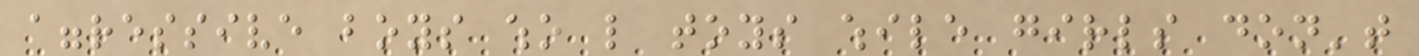aggressive boys who like toys while girls don't
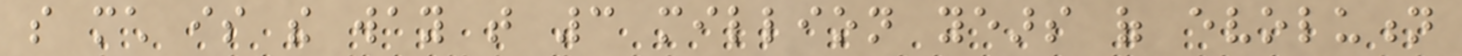so much is the way that 3 million years of evolution
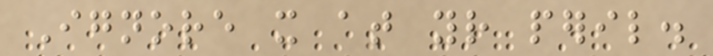Ignore it at your peril.
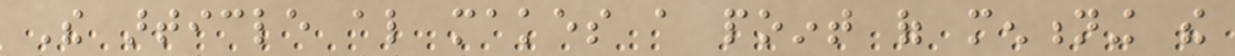The article also makes a point of mentioning the
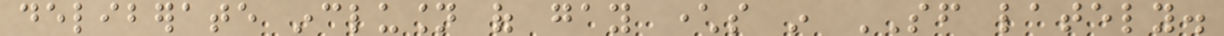deliberate inclusion of gay characters in SF lately.
